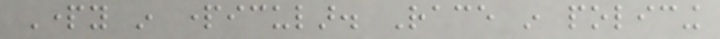Party in particular. Race in policing
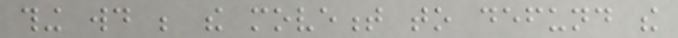thing would be the movement to defund the
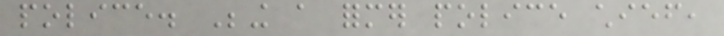police. Being a former police chief,
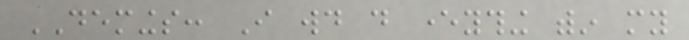DEMINGS: I would do everything within my
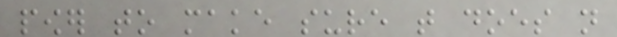power to make sure that does not
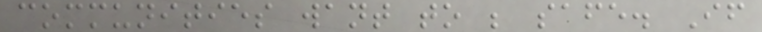communities want to be safe. If
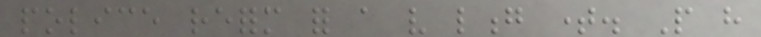police reform for a very long time. People have
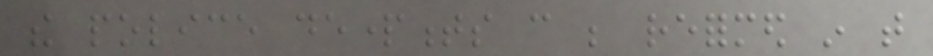the police departments can be reformed in that
